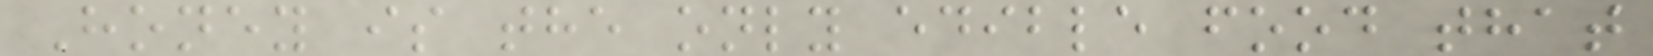Honey is the only edible food that
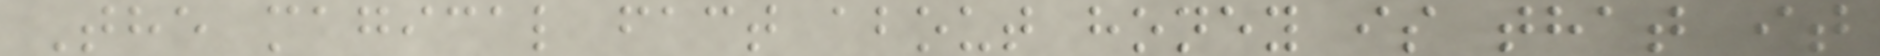The magical fact about honey is that it
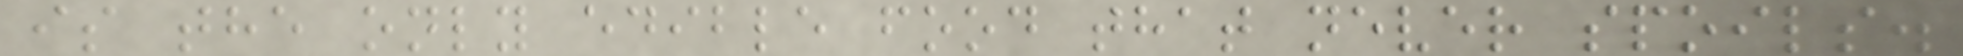is the only edible food that never spoils.
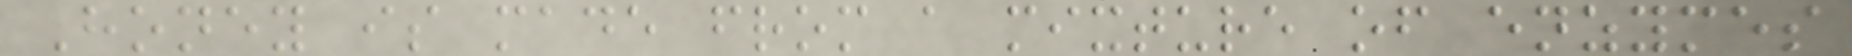Honey is made from a mixture of enzymes
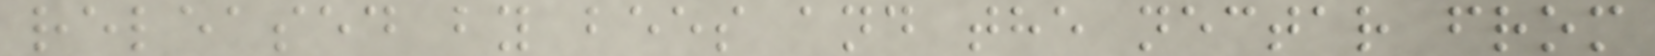released by bees and the nectar from
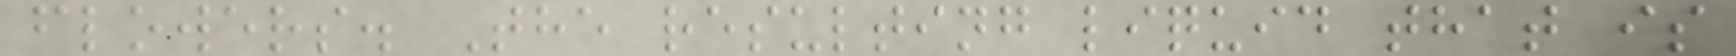flowers. The resulting liquid that is
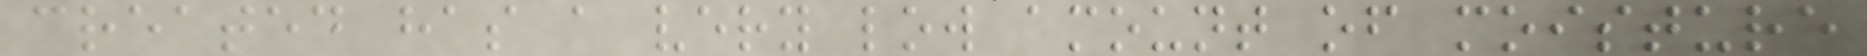created has a very low amount of moisture
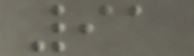91
